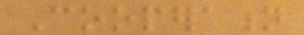Cooperation
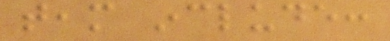team include:
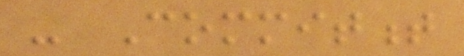- Commitment
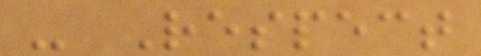- Respect
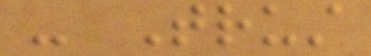- Trust
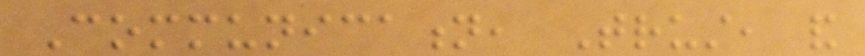Communication, Trust, and
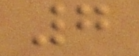7
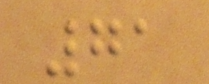71
